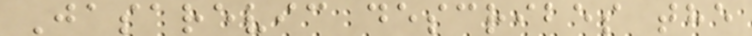Jasarevic describes the
